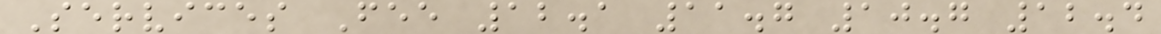Services Fee 12.1 11.7 10.7 12.4
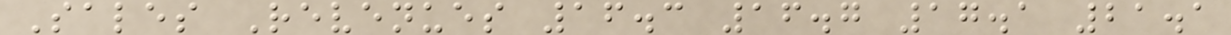Sales Revenues 16.3 16.7 17.1 21.1
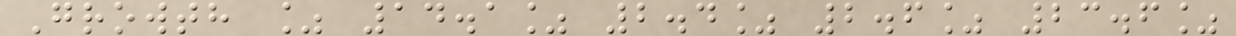Growth % 14.1% 2.4% 2.6% 23.6%
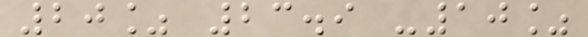20% 23.9 -10%
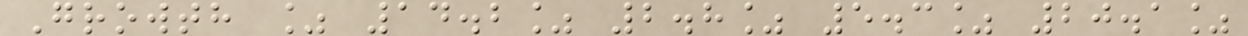Growth % 14.2% 2.8% 5.3% 20.1%
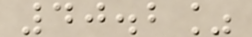40.2%
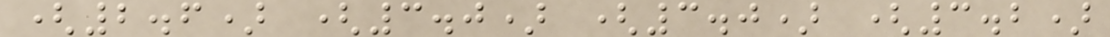(2.6) (3.0) (3.0) (3.2)
